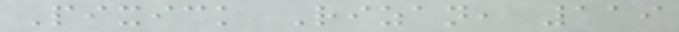Pixick Rizan, 119
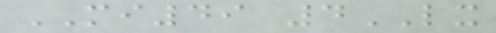MI49 4LX
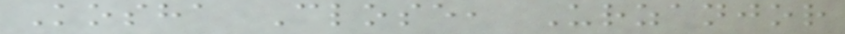Kosha Close, Urzanjor
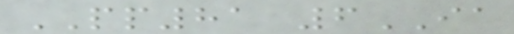PP81 6IA
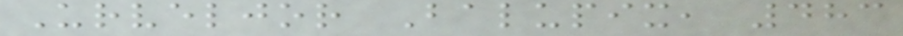Urveljor Balupix, 483
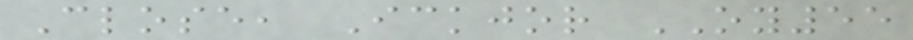Close, Ickjor OY55
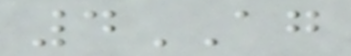4AG
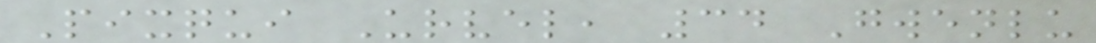Pixqui Urvel, 34 Gwenlu
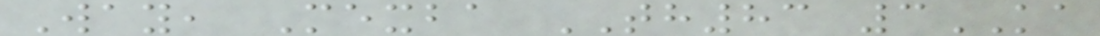Way, Mexba TH83 3KA
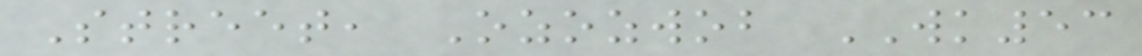Street, Ozozwob WK53
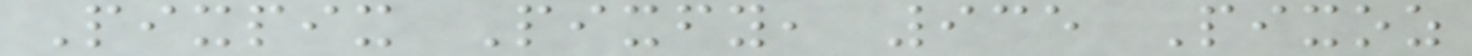Pixpix Pixfy, 935 Pixoz
